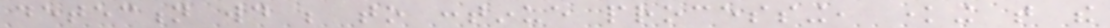detection would be to continue processing, knowing that the
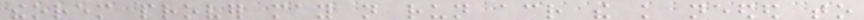theorem prover may not run across the knowledge needed to
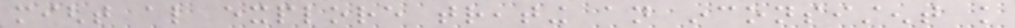might also explore treating an inconsistent knowledge
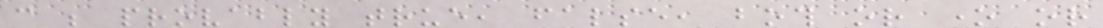can be provably true, false, both or one or
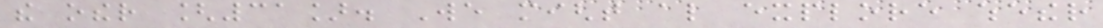the other [31]. We might also explore whether
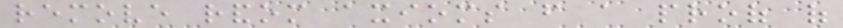remove random axioms from a proof of
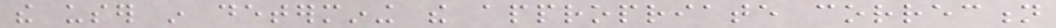the user in determining the appropriate correction
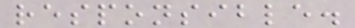responsible.
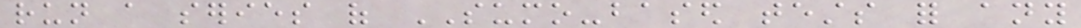run a series of SUMO-based tests for any
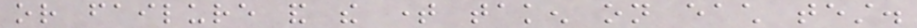or failure and the time taken on each test.
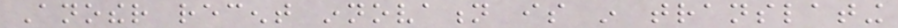Another recent innovation is in translating
